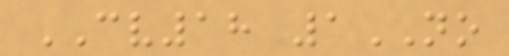CV18 1NO
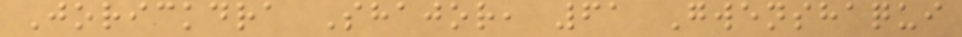Jorickdra Shajor, 61 Gwenshaqui
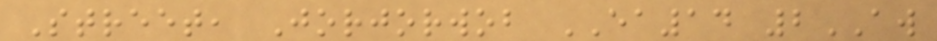Street, Jorjorwob EA14 2AW
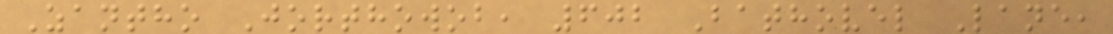Zantho Jorthowob, 602 Bathovel Lane,
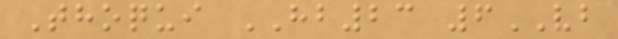Thoqui HB23 6VB
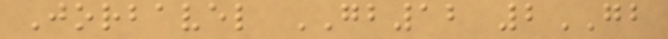Jorbavel GB12 2GB
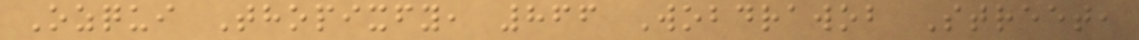Ozqui Thopixfy, 866 Wobdrawob Street,
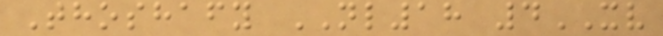Thoshafy NL18 4XV
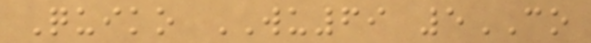Quiko WU69 5CO
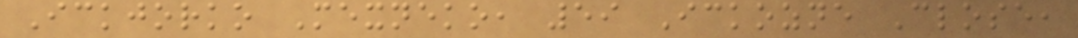Ickjorko Mexneko, 59 Ickozne Close,
